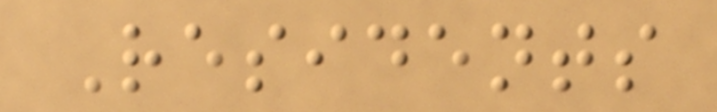Residents
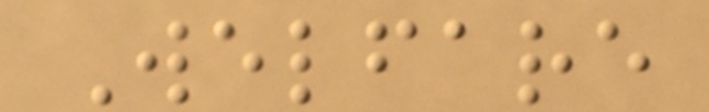Welfare
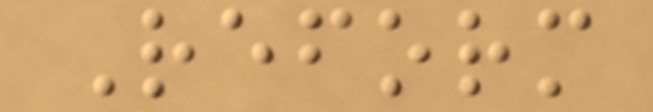Reform
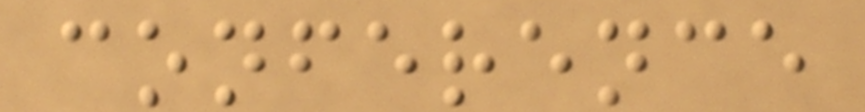conference
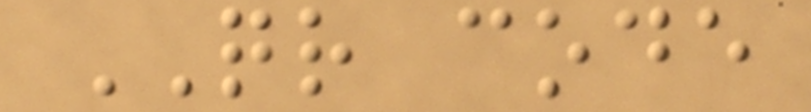QR code
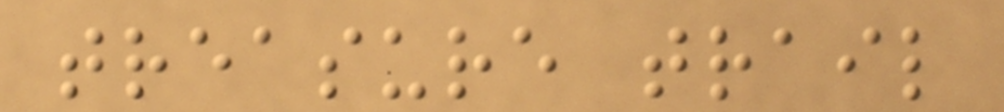treasure trail
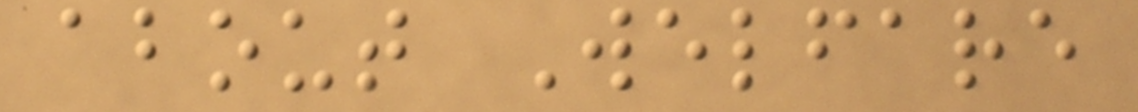about Welfare
